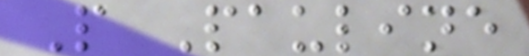P Pauline
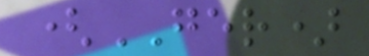(GER)
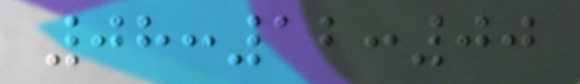08:12:00
